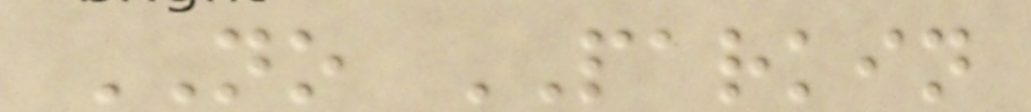NO PARKIN
